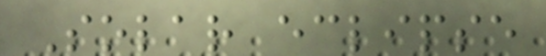Solar eclipse
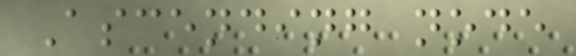Ascending node
